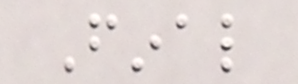Final
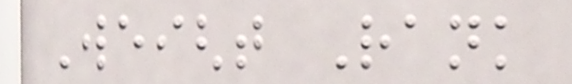Weight Rank
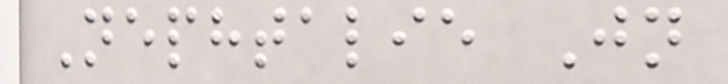Nephtalie Jn
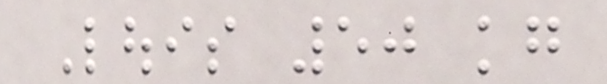Louis 50 kg
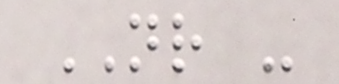NR -
